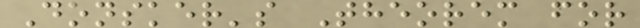Donsker's Theorem for
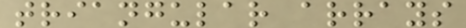triangular arrays
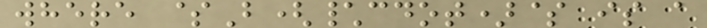where $B(\cdot)$ is a
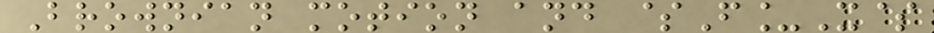Brownian motion and $F_X$
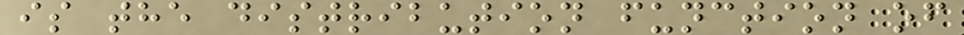is the distribution function of
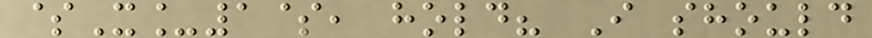$X_1$, hold? I should
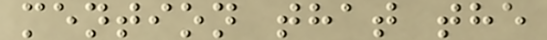mention that the
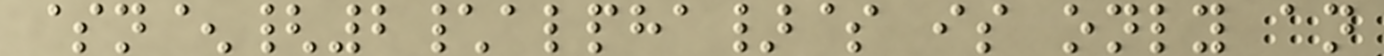$n^{2\alpha}$ is only an
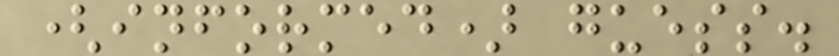(informed) guess.
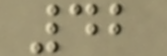42
